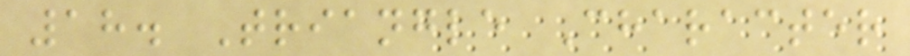18. Triangle Character
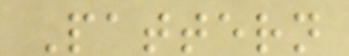Pattern
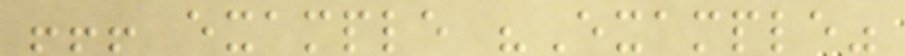!!! example "Example"
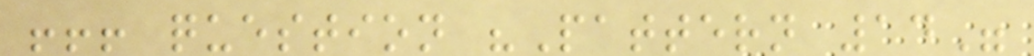!!! question "Pattern 14"
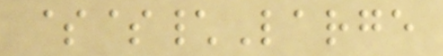$$\Large
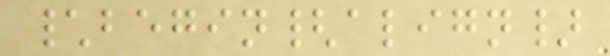\begin{align}
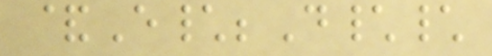&E\;D\\
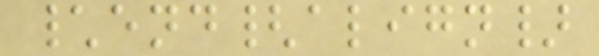\end{align}
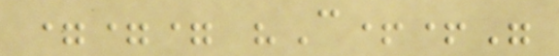=== "C++"
